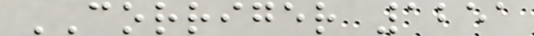CORRIGER 1251
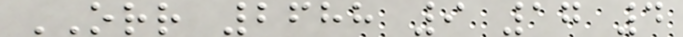ORR 2688 9 17 4
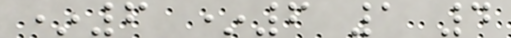*6 *6 1 4
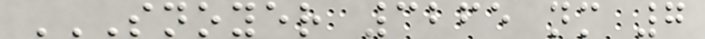SNOYER 3265 NM 7
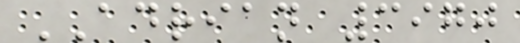ADRIAN 3970
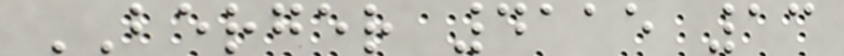BERGER 4115 13
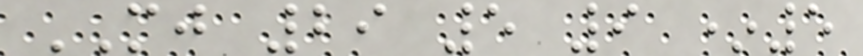MJ 29 5 9 *5
